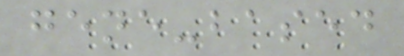gene-based
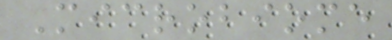Microbiome
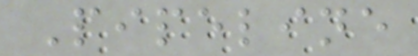Pipeline
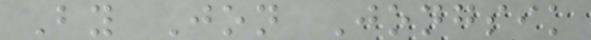By Jon Jongsik
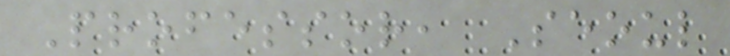Professor, Seoul
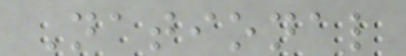National
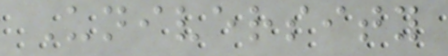University
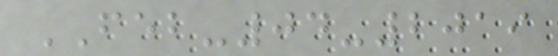FEB-04-2019
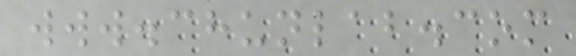www.chunlab.com
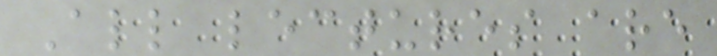All lectures are
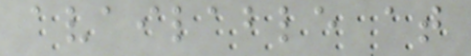available at
